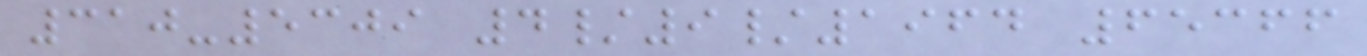310-5309 4/9/1964 65366
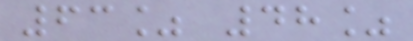63% 48%
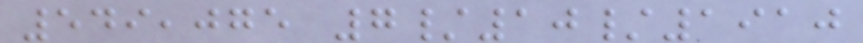549,075 7/10/1910
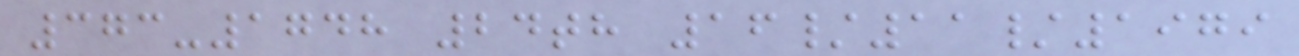373-1748 24th 16/11/1979
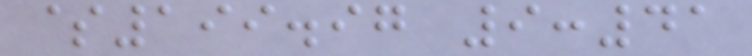$199.97 9:41
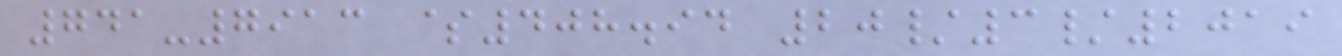741-7913 $408.94 20/3/2019
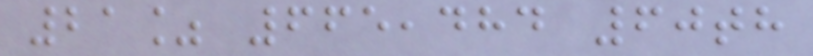21% 665,484 60th
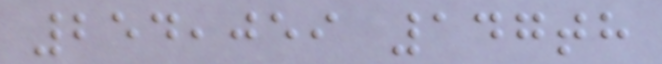254,059 147th
